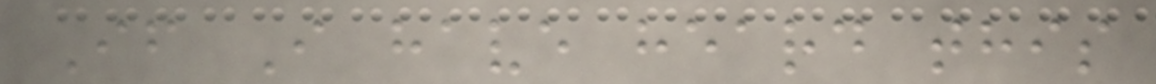If I have heard this
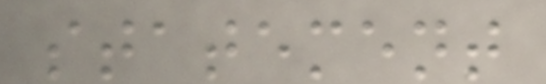statement
